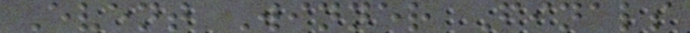Event Winner Finals
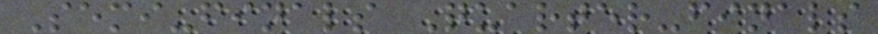Semi-finals Quarter-finals
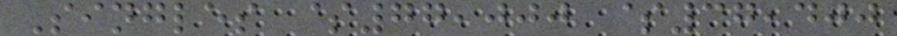Singles $77,000 $37,400
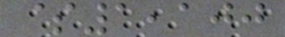$1,100
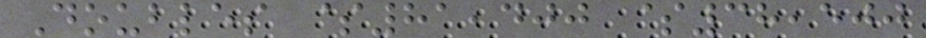Doubles $81,400 $38,500
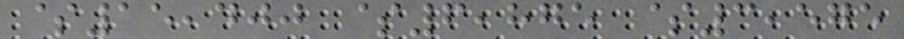$15,400 $6,875 $3,575
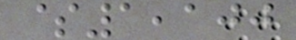$1,100
